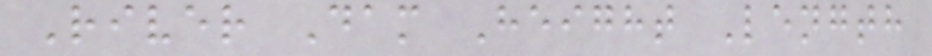River Dam Height Length
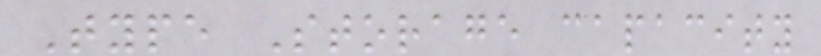Type Storage capacity
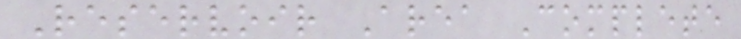Reservoir Area Complete
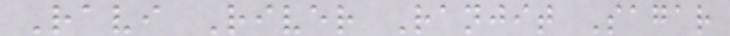Ravi River Ranjit Sagar
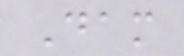Dam
